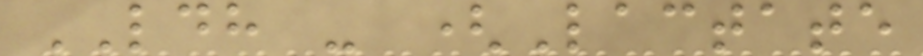LDH - (Lactate
